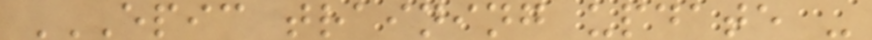EPIC TRAINING UPDATE -
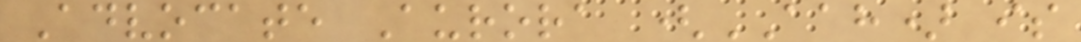Advocate Aurora (AAH) is
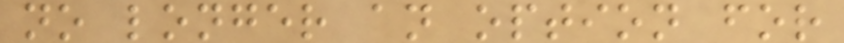no longer an option for
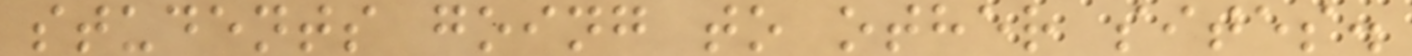students going to other sites.
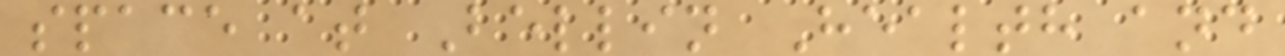space at Bellin Health and
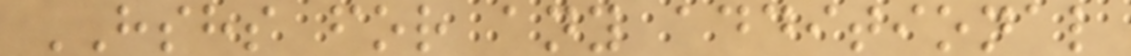HSHS for any additional
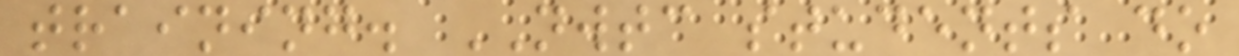training. NWTC students do
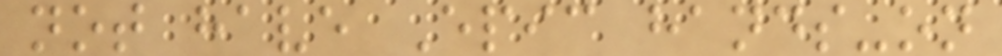not have Epic hands-on
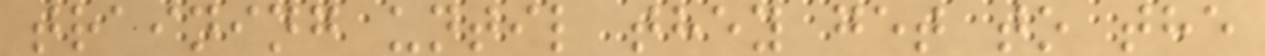training until they get to the
